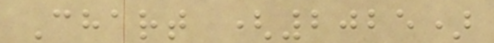Chart (2025)
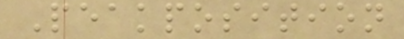Peakposition
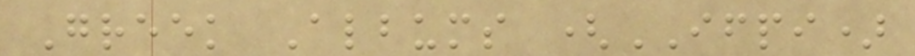Greek Albums (IFPI)
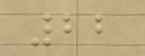22
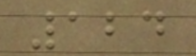124
